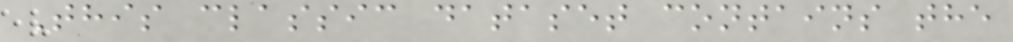This classic dataset contains the
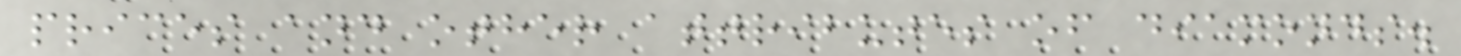prices and other attributes of diamonds.
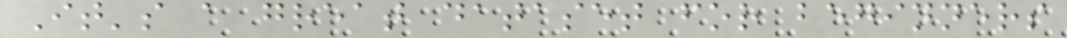It's a great dataset for beginners
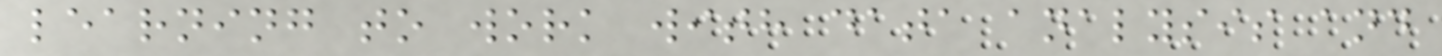learning to work with data analysis and
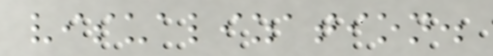visualization.
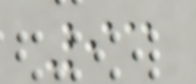93
